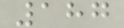187
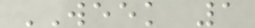WEEK 1
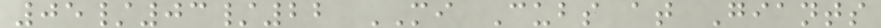05/03/22 MI Cubs at Giants
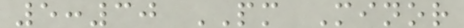5:30 PM Minor
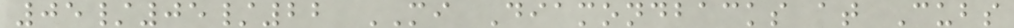05/05/22 MI Diamondbacks at Cubs
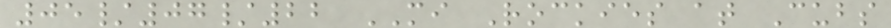05/07/22 MI Rockies at Cubs
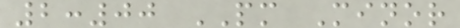2:00 PM Minor
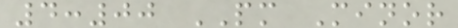4:00 PM Minor
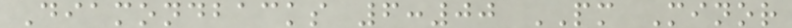Diamondbacks 6:00 PM Minor
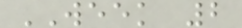WEEK 2
